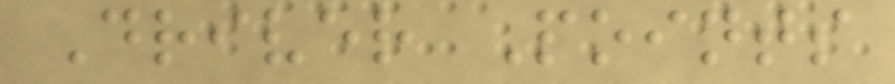Driver Points
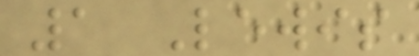1 Lewis
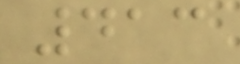413
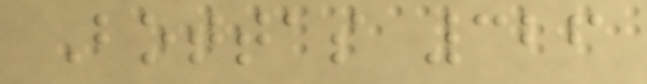Bottas 326
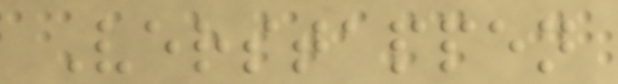Verstappen
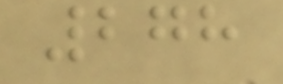278
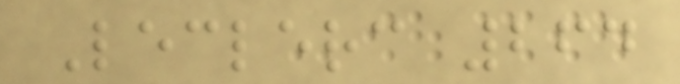Leclerc 264
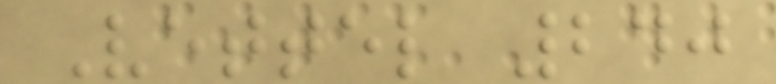Vettel 240
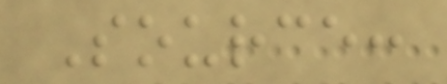Source:
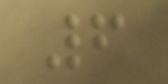6
